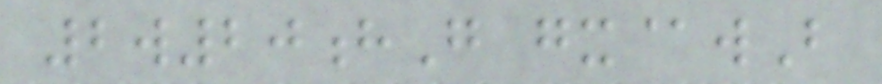2w20hG gx@wB
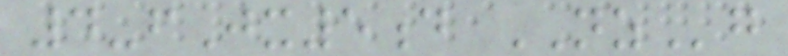4-fJx5d NZg
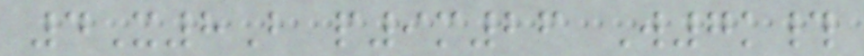4X8B p9m26 W7k#
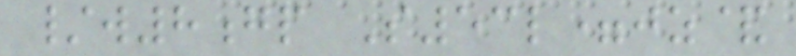/w8gp S53l=jz&
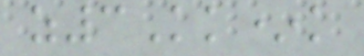z3Kk*k
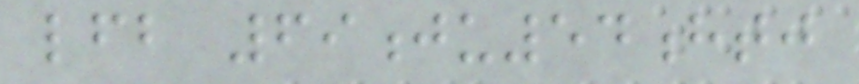lfb 69ju54htj
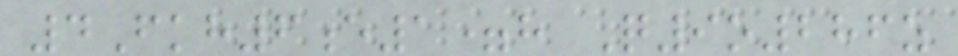4Fkh6e1=h Q9o286z
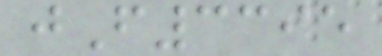jF3395
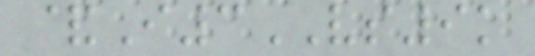&I3VS9k
